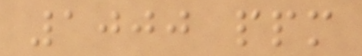1000 ppm
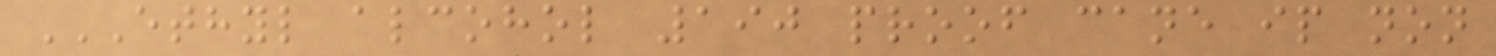ETHYL ALCOHOL 190 PROOF CANE IP NON
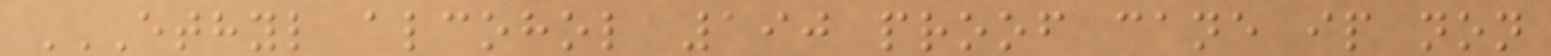ETHYL ALCOHOL 190 PROOF CANE IP NON
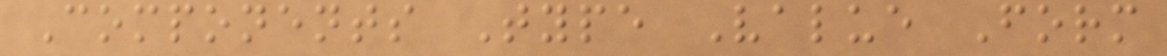Components Type Value Form
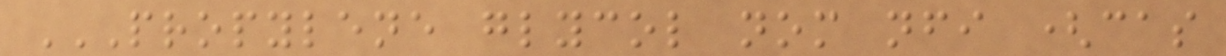PROPYLENE GLYCOL NOM NFI (CAS
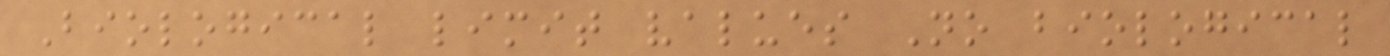Biological limit values No biological
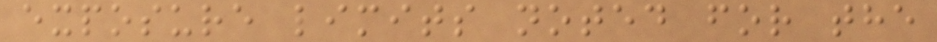exposure limits noted for the
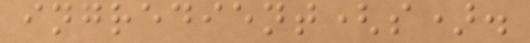ingredient(s).
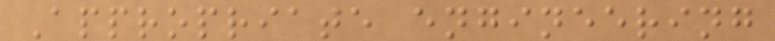Appropriate engineering
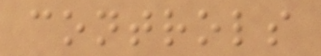controls
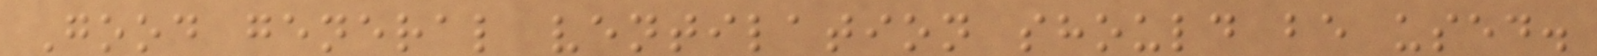Good general ventilation should be used.
